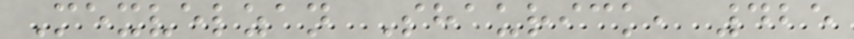Mexvelzan Shaurick, 425
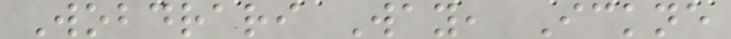Wobdrari Way, Ickne
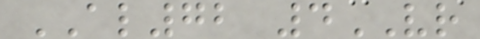AL72 4VR
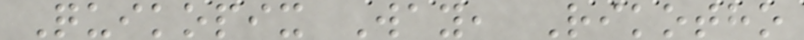Quikopix Way, Rikotho
